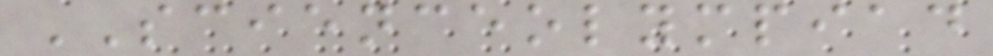SCIENCEOLYMPIAD
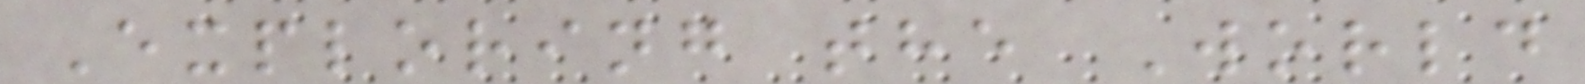Exploring the World
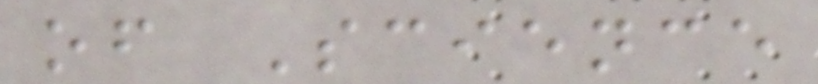of Science
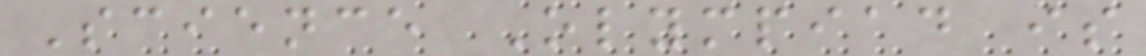Science Olympiad is
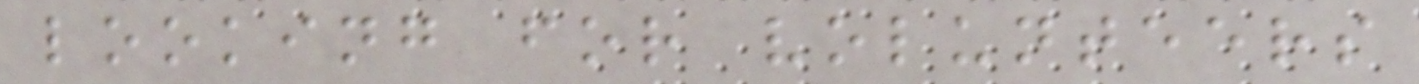looking for volunteers
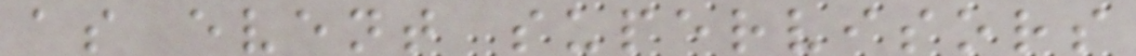as event supervisors
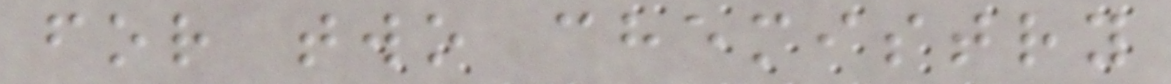for two chemistry
